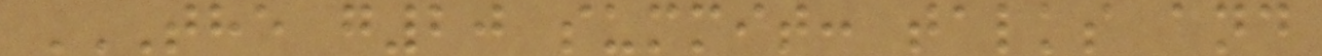THE G20 SUMMIT: TALKS AND
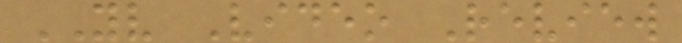YV Video Review
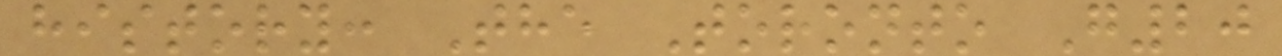history: The Toronto G20
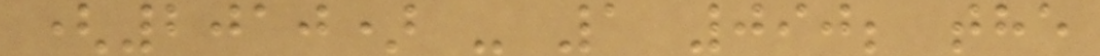(2010) - 1 090; the
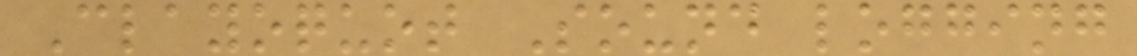Clayoquot Sound logging
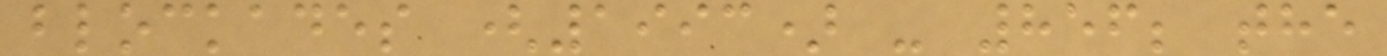blockades (1993) - 856; the
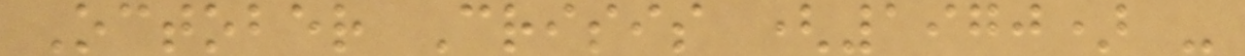October Crisis (1970) -
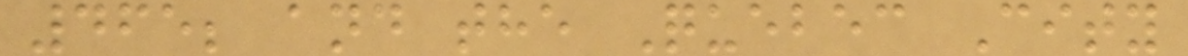465; and the Quebec City
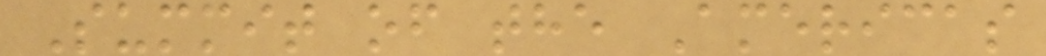Summit of the Americas
